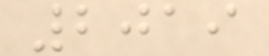2019
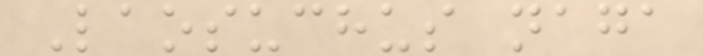Laosuchus naga
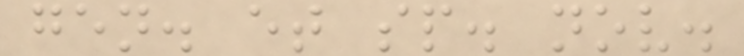gen. et sp. nov.
